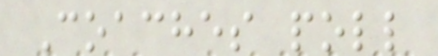Coaches poll
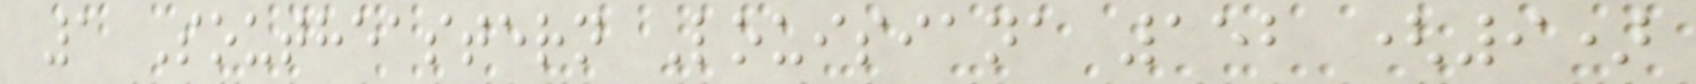1 Southeastern Louisiana 152 (9)
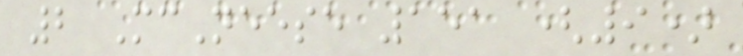2 McNeese 151 (9)
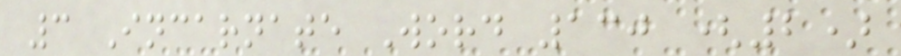3 Incarnate Word 130 (2)
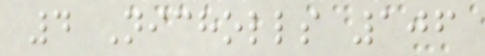4 Nicholls 106
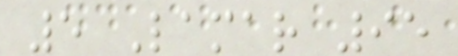5 Lamar 95
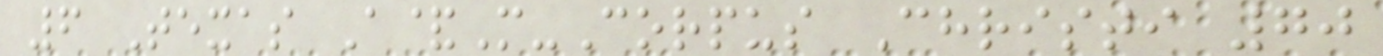6 Texas A&M-Corpus Christi 70
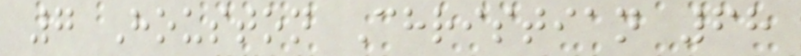7 Houston Christian 68
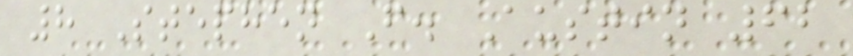8 Stephen F. Austin 62
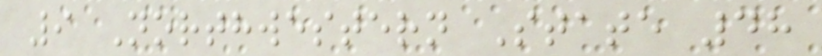9 Northwestern State 48
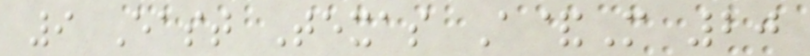9 East Texas A&M 20
